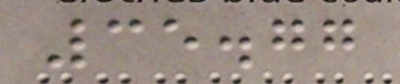35.77
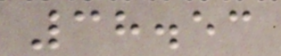38.53
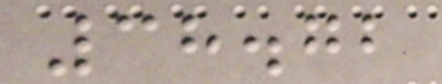38.72
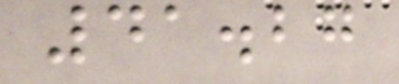41.27
